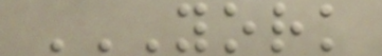YORK
